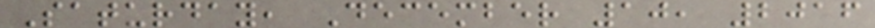Saturday, December 10, 2016
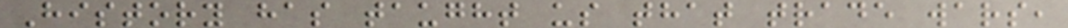History has taught us that trade wars,
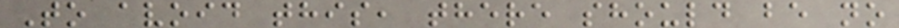To avoid this, there should be no
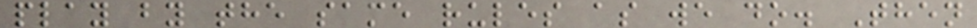play by the same rules as we do. Then
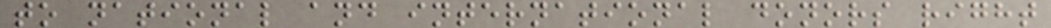to national and international donors right
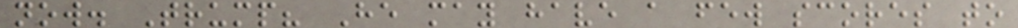now. Trump? He may have a few scores to
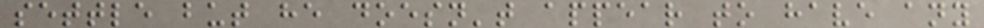settle but he doesn't appear to have any
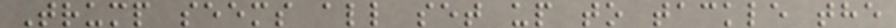Trump seems all set up to tackle the
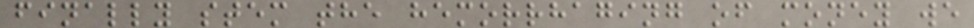finally stem the hemorrhaging of money we
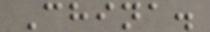China.
